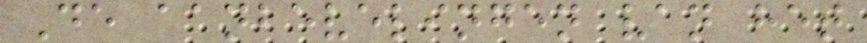De aanbevelingen van het
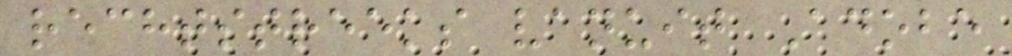rechtstreeks vanuit Adobe
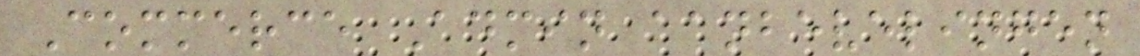Commerce Admin aanbevelingen
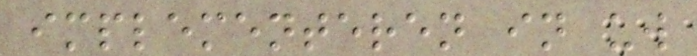implementeren in uw
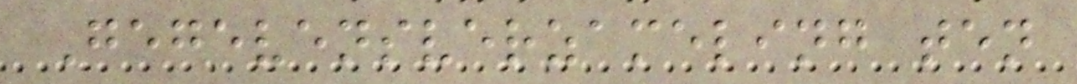Gegevensverzameling ten
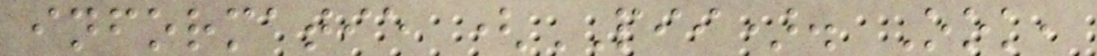informatie (PII). Ook,
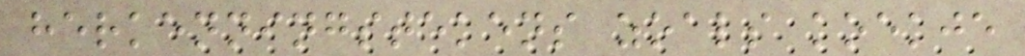herkenningstekens zoals koekje
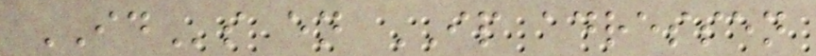IDs en IP adressen
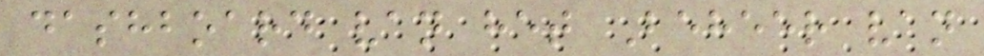dashboard van het Beheer van
